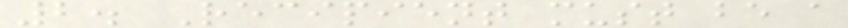2. Recipient must be a
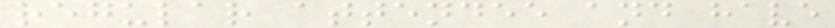regular attendee and have
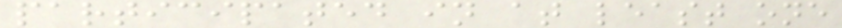participated in at least one
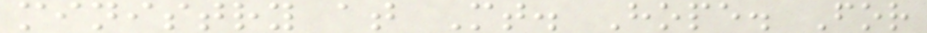ministry at Mt. Hope. For
